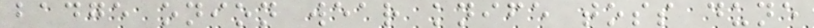badge onion wear knife toss dune
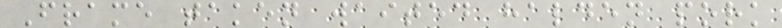Frame taken waited halden pork
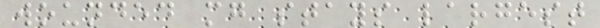wounded mg stays largest
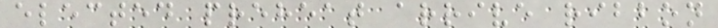elected preheat arrive ribbon
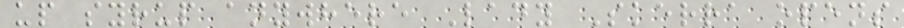up syrup anywhere Lady Skerra opens
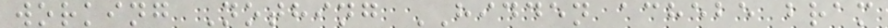working Nothing HIDDEN achebe bram
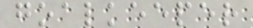goalkeeper
